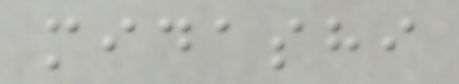midashi
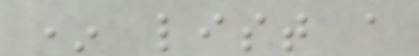* list a
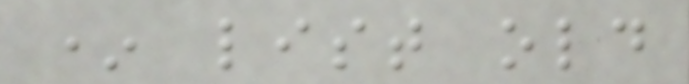* list old
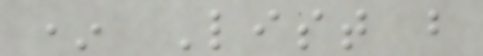* List b
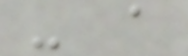- a
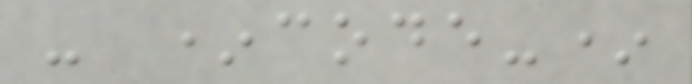- *code-*
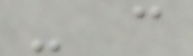- c
